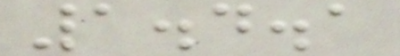1.4.1
